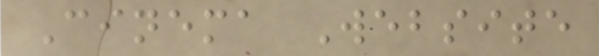Cinema Website
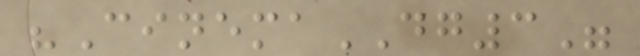"CinemaDG3"
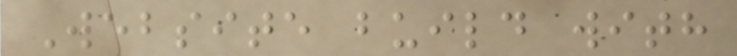Website build with
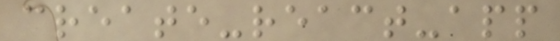create-react-app
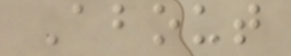About
